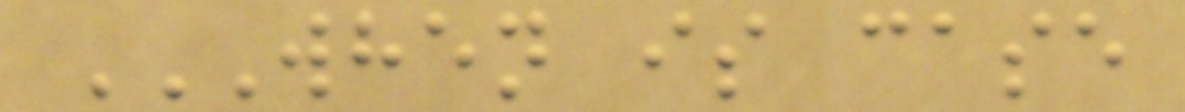WHEN IS CASE
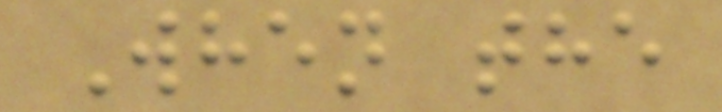When the
